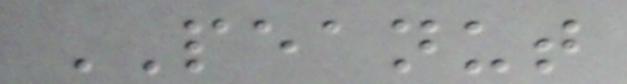PEANUT
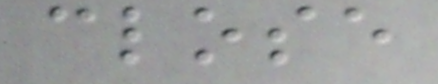close
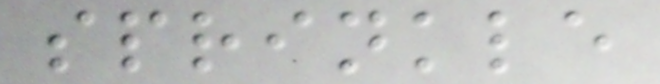sprinkle
